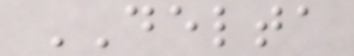DELTA
